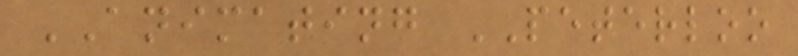ANIMATING PETERLOO
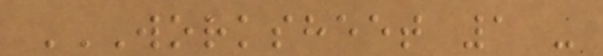WORKSHEET 1 -
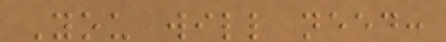You will need:
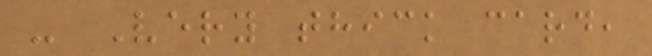- Very thick card,
